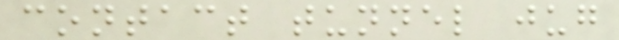contact tunnel jug
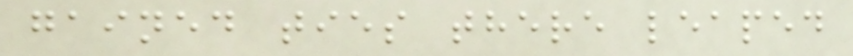gained ties there leaped
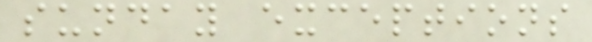sunday exceptions
